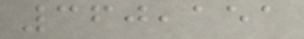360,151
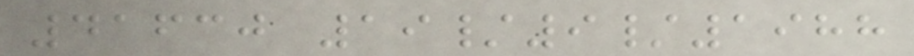41630 19/9/1988
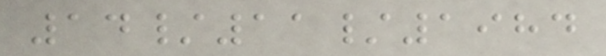14/11/1984
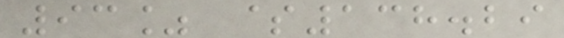93% $138.29
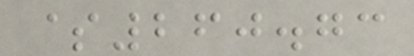$260.73
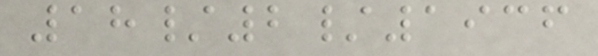18/2/1936
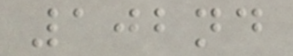102nd
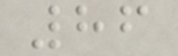86
